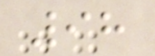98
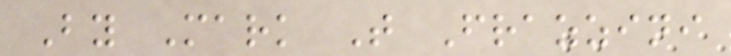By Mark T Frazzini
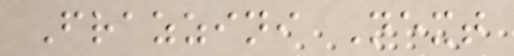Frazzini Next
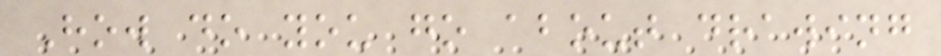How do you go about drawing
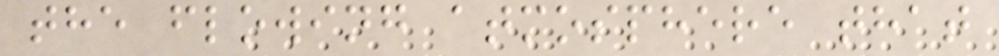the flowing atmosphere that
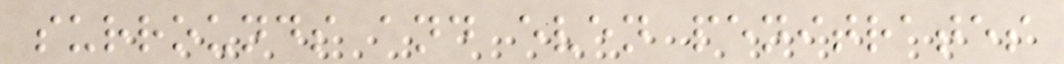surrounds and even penitrates
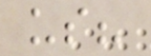us?
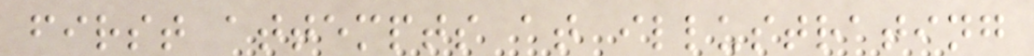first attempts at illustrating
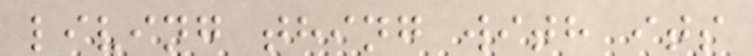living thing with its
